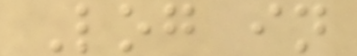Log in
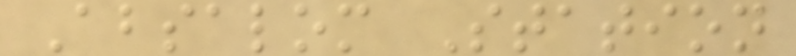Absalom Station
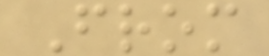From
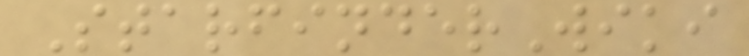StarfinderWiki
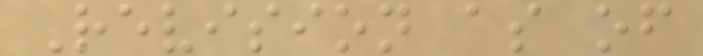Revision as of
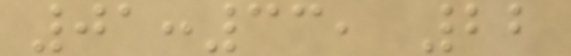01:33, 22
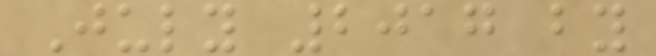July 2017 by
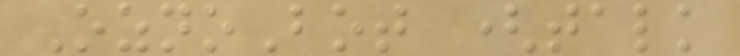OznoBot (talk
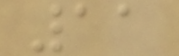11
